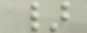}
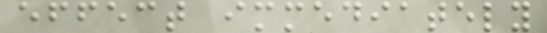effect immediately
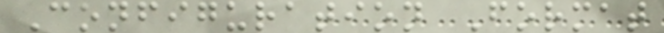Configuration Format
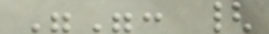"": {
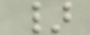}
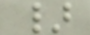}
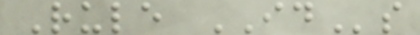Rule IDs
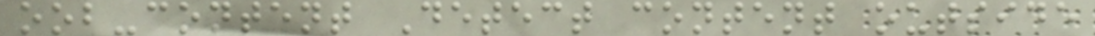oob-content Detect content outside
